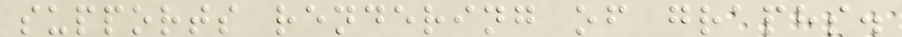supports rendering of graphs.
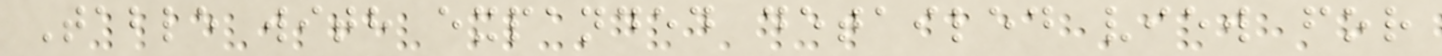Table with expanded detailed view for
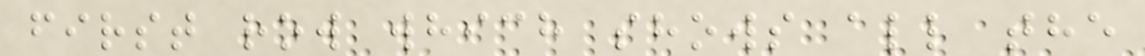first row which shows all the
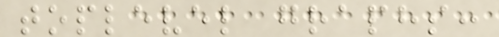toplevel graphs:
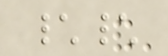\\
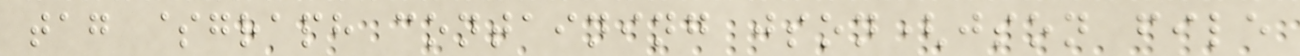tag $graph containing json(json file
